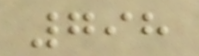798
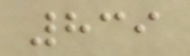839
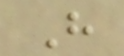H
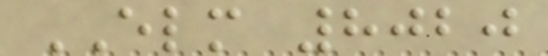ELM 8020
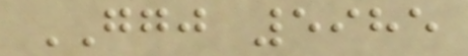GGJ 5985
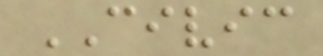CIVIC
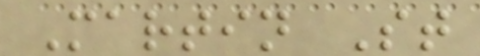Martin St
